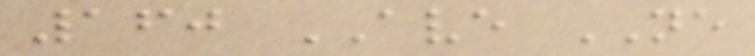160 AVE NE
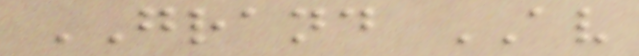GRAND AV
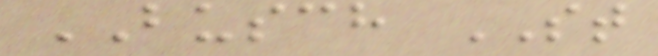BUSCH ST
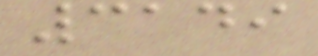3149
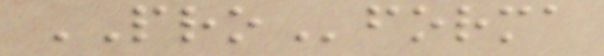PROforma
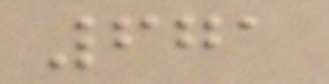671
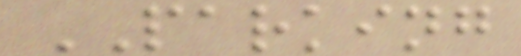PARKING
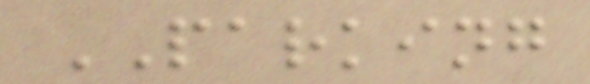PARKING
